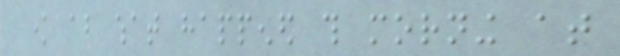know about what happened this morning at
